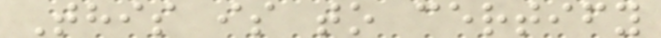This is to certify
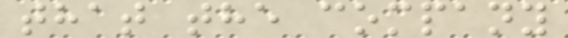that the company
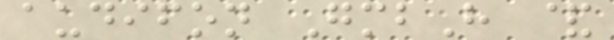audifon GmbH &
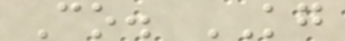Co. KG
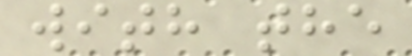with the
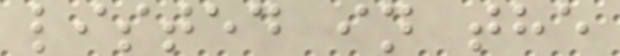listed in the
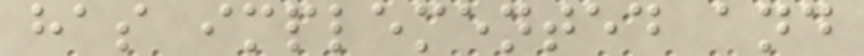has implemented and
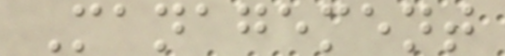Management
